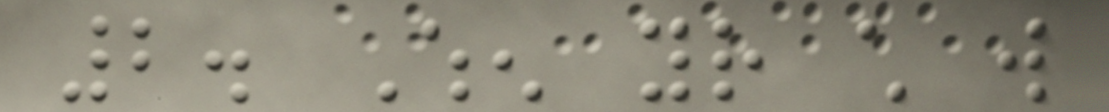2. When your child will
